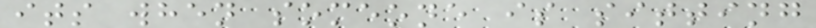its when someone is sitting
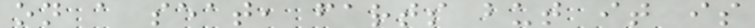on a seat, farts but it is
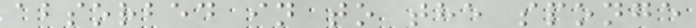absorbed in to the sponge
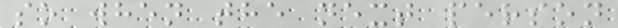so when the next person
